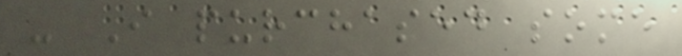- I purchased some
